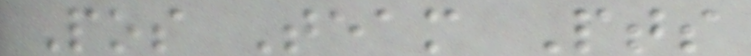Pos Team Pts
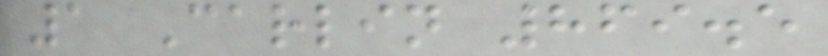1 Carlin 869.5
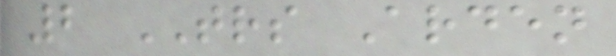2 TRS Arden
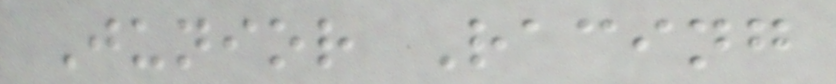Junior Racing
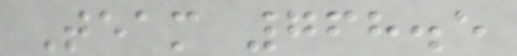Team 768.5
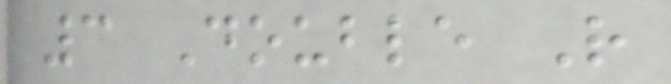3 Double R
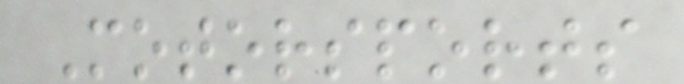Motorsports
